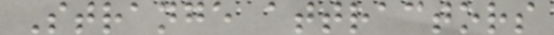Strange attractors
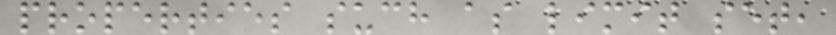properties such as limit set,
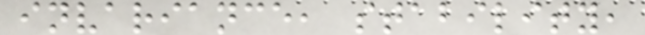invariance, stability,
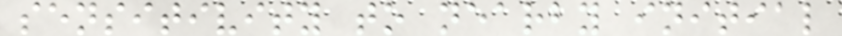sensitivity to nearby initial
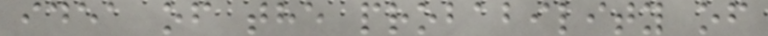idea of the probability of
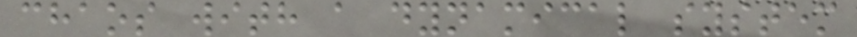chaos with a dynamical system
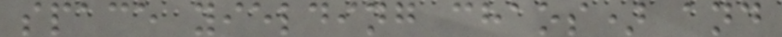space yielding chaos) and
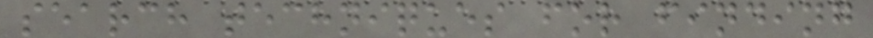search techniques for finding
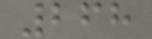268
